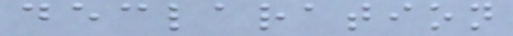declaration
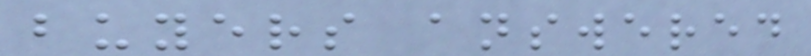buyers answered
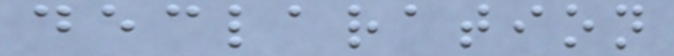declaration
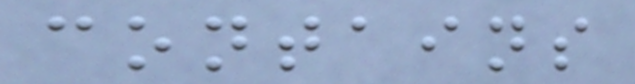contains
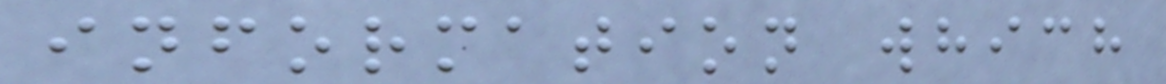information which
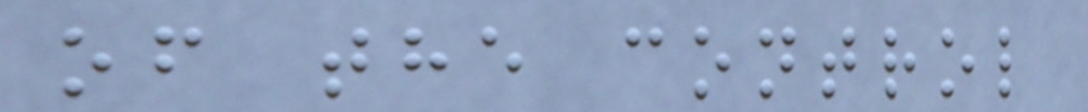of the control
